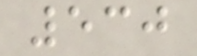530
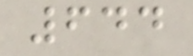644
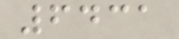6431
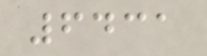6431
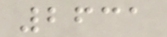2631
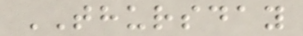THURSDAY
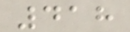418
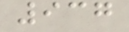937
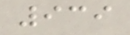939
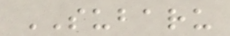SUBARU
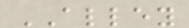ALLEY
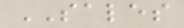SALES
